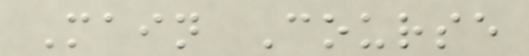Main Course
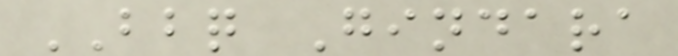BBQ Gindara
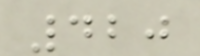420
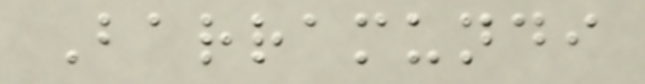Barramundi
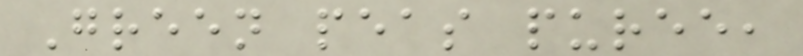Green peas puree,
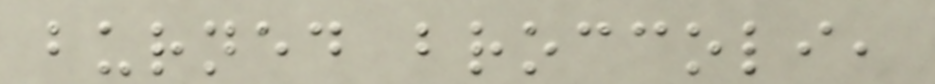burned broccoli,
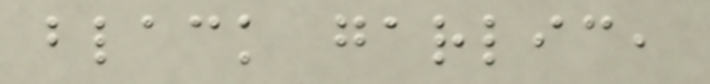black garlic,
